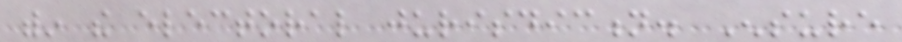within the electoral jurisdiction. Ensure
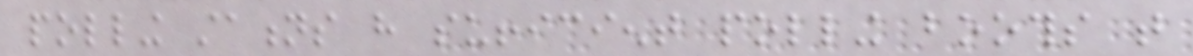polling stations have sufficient polling booths that
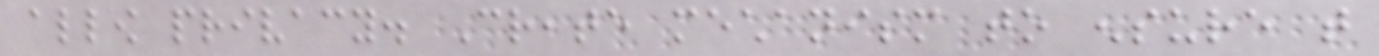allow privacy. Create mechanism to ensure that
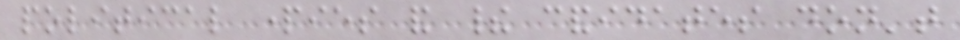political parties and their candidates don't
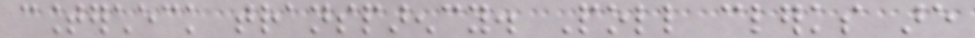countercheck transparency. Poll clerks are
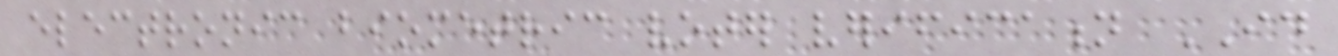electronic biometric voter verification ID
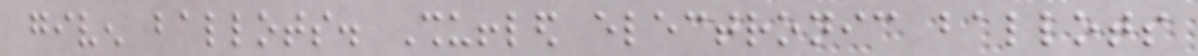given ballots. Shuffled electronic ballots
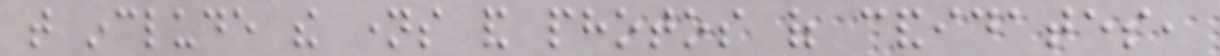that include the names and photos of candidates,
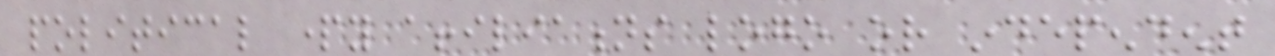political party affiliations logo or independent
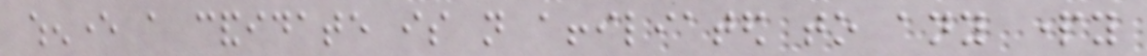whenever a candidate is not affiliated to any party
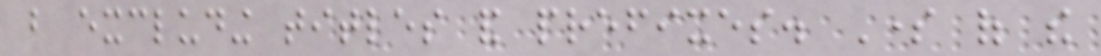but excluding titles and prefixes. Some of the
